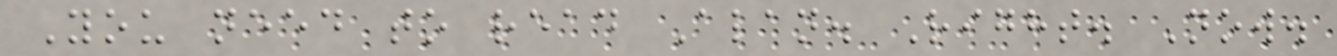You need to read Alan. Right. Now.
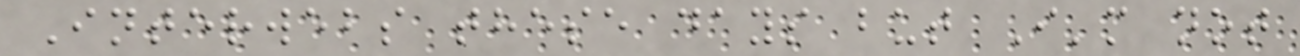Interwebs these days but I'm not
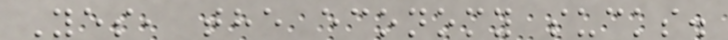Yes, the economy sucks.
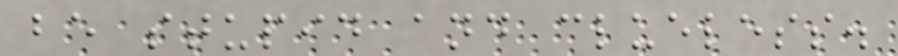be stupid and clueless.
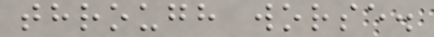through worse.
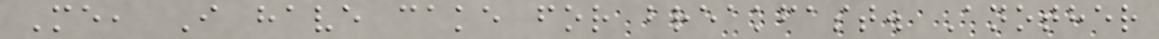Me, I have cake for breakfast. Another
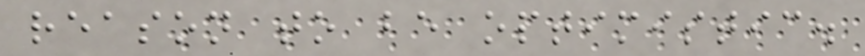reason to be optimistic.
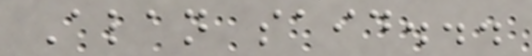Alan said...
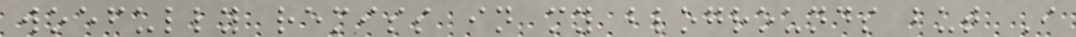woefully remiss in my blogrounds but I
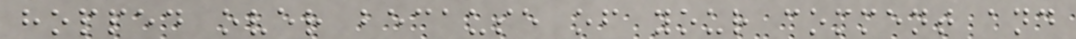hopped over because of your comment and
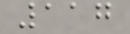117
